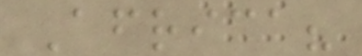Africa?
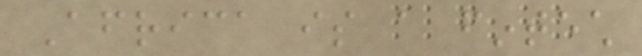Africa is a fintech
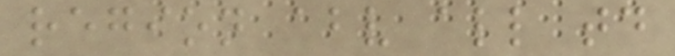region above all today
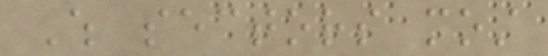Which sectors most
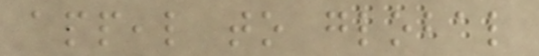appeal to global
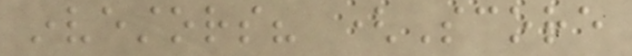investors? (Score
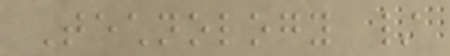Technology /
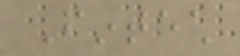Fintech
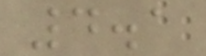4.1
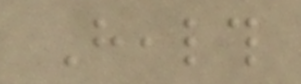Health
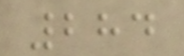284
